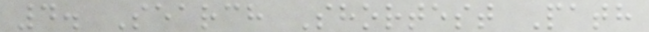4. Search Shortest Path
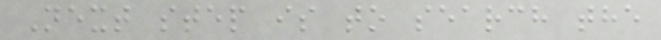Next step is to search the
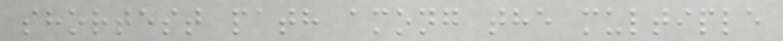shortest path among the multiple
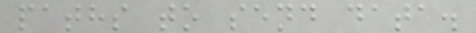paths to send data.
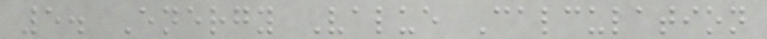5. Energy Value Calculation
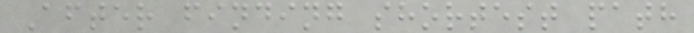After finding shortest path
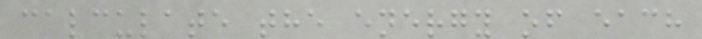calculate the energy of each
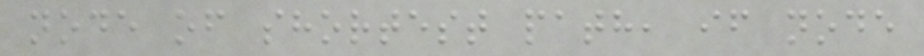node of shortest path, if node
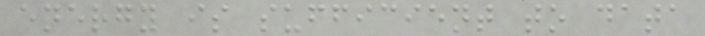energy is sufficient to data
